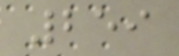259
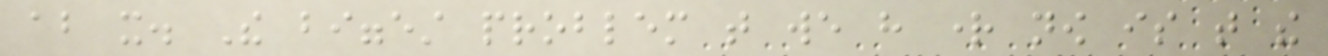about it. The biggest problem that we have right now is that the
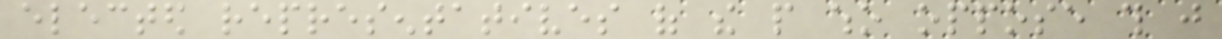elected representatives of the people who oppose this just
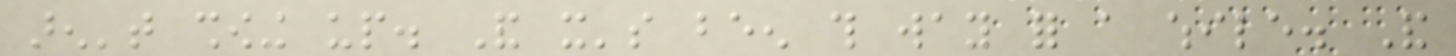aren't showing up. And it's been this way for a while. And
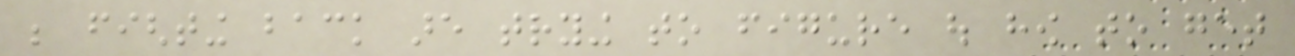be fighting back are trying to figure out how to get
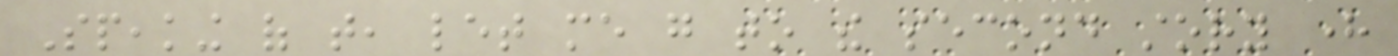Speaking of that, let me go to the second story here
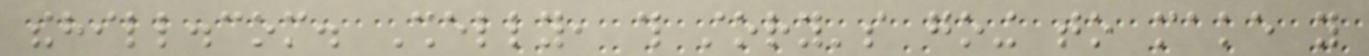thehill.com. Shelly, this story's going to make you
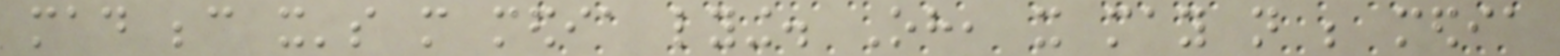mad because it's more media lying. Oh, it may not be media
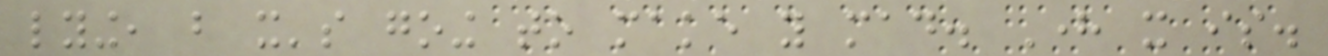lying, but it's going to make you mad. Here it is.
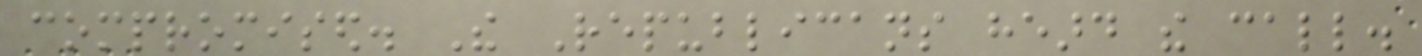compromised. The Republicans heard the call.
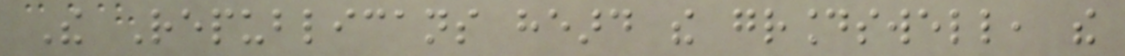The Republicans heard the groundswell, the
